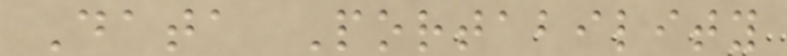Data Portability
